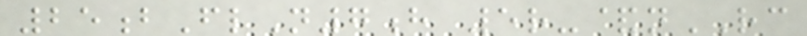25bFlN7h 5r-&nRC
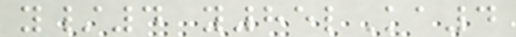y/4 y85lKa4
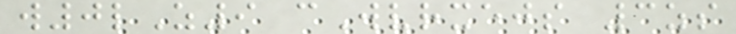w0lZ9 cWvrxejs 3zs
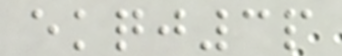ekqj3p
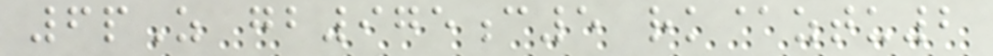6pZ gb975c5 rk@ztu2
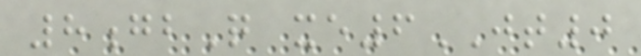8gbQ xe6JT0
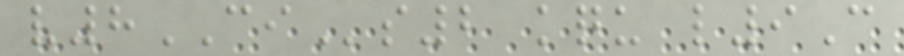v8CIs2 kqu l9C
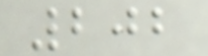202
